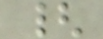{
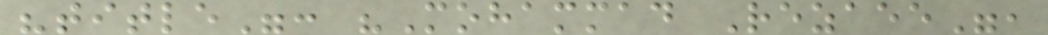"title": "Mohammad Rezaee",
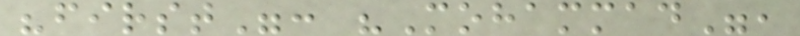"first": "Mohammad",
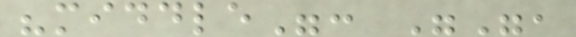"middle": "",
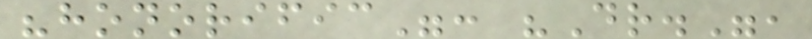"honorific": "Dr.",
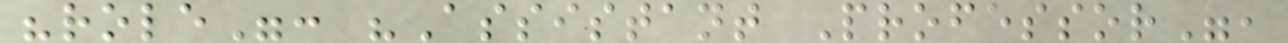"role": "Assistant Professor",
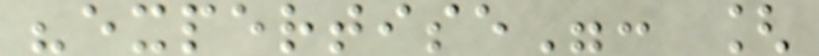"expertise": [
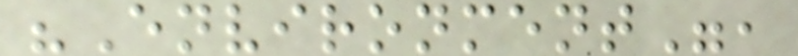"Environment",
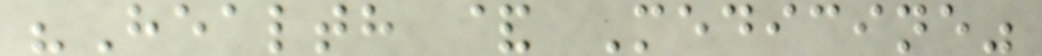"Health & Medicine"
